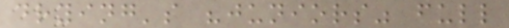drying's "juniors" full
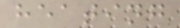heating
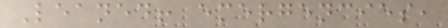Leaned! emergencies,
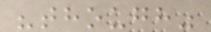"though"
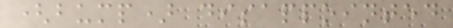(bump) disappointed
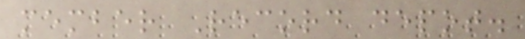member Record depot.
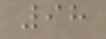98
